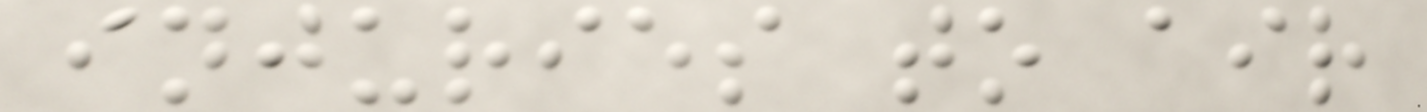injuries to air
